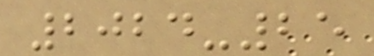2024-25
